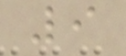9
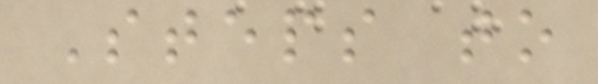Steps to
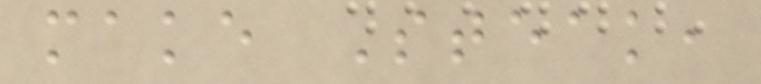make Steak,
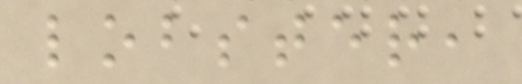lobster,
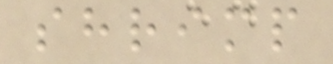shrimp
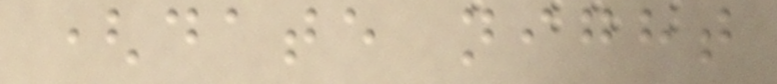(date night
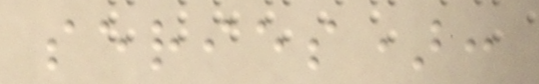series):
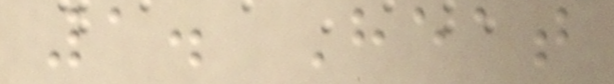1. Heat
